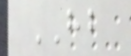HB
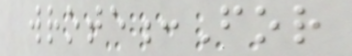wrote:For
